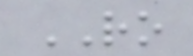RO
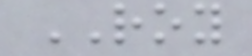ROY
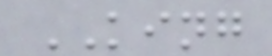KING
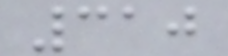310
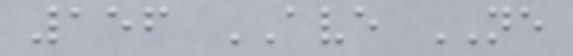156 AVE NE
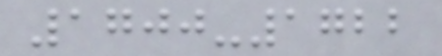1700-1722
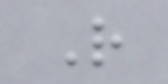R
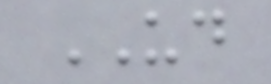UD
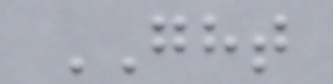GHT
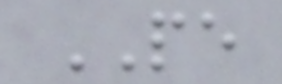PE
